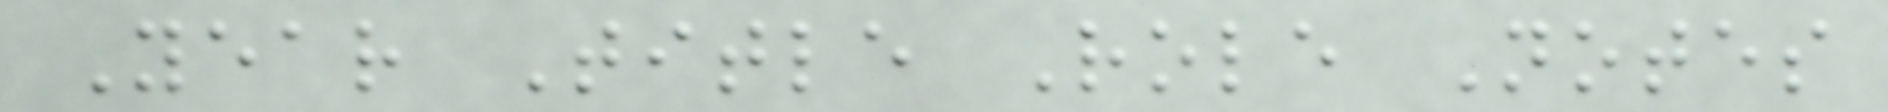Year Title Role Notes
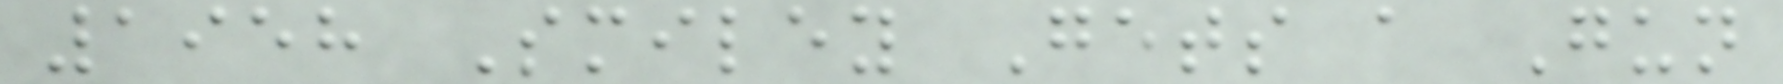1958 Smiley Gets a Gun
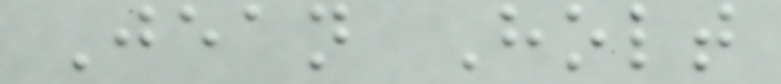Jean Holt
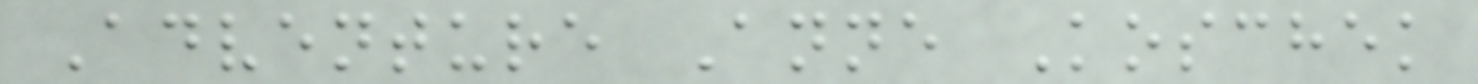Adventure Anne Koschek
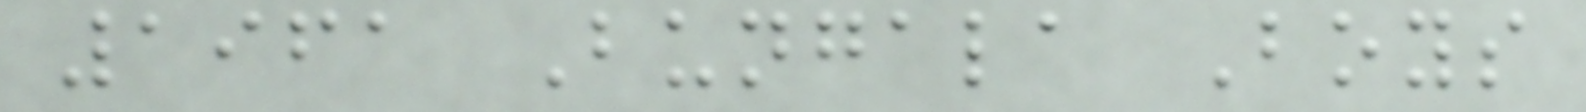1961 Bungala Boys
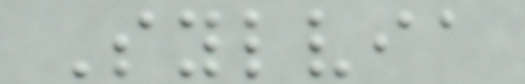Sylvia
